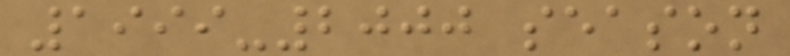1999-2000 season
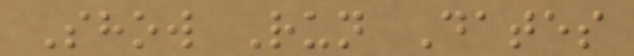Show Run Dates
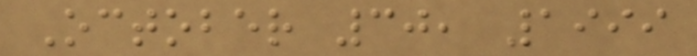October 30, 1999
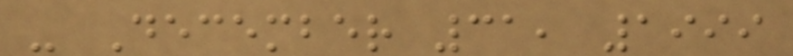- December 31, 1999
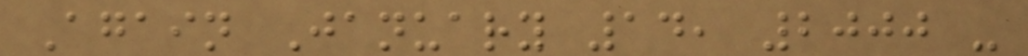Again January 14, 2000 -
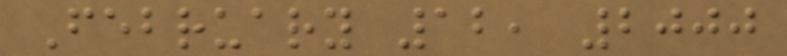February 12, 2000
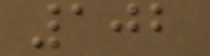102
